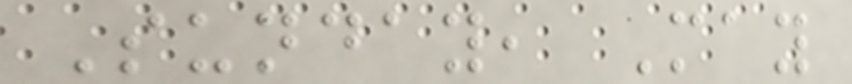Sunday, May
